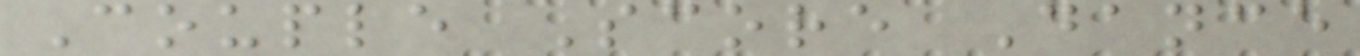Couple Score Dance
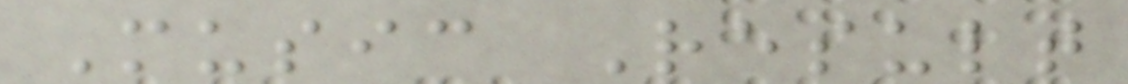Music Result
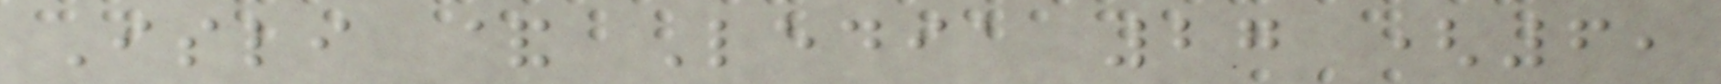Isli & Ledia 27 (6,
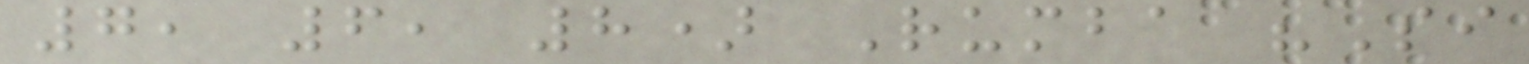7, 6, 8) Rumba "Si
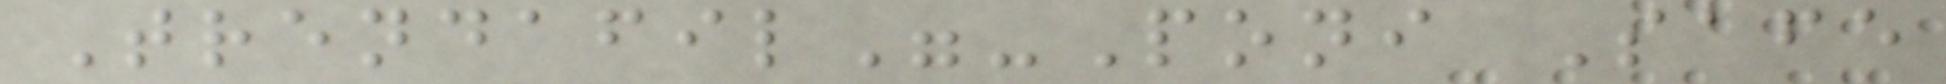Trendafil"-Poni Safe
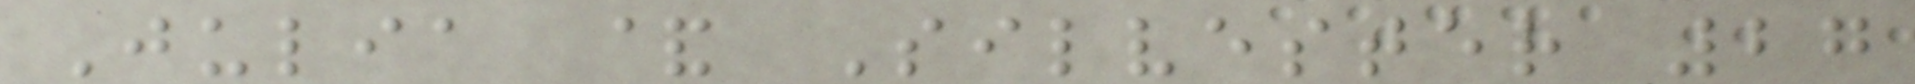Julia & Silvester 27
